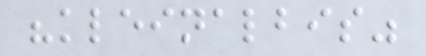"kleinalbis"
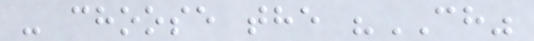- choose the "CH"
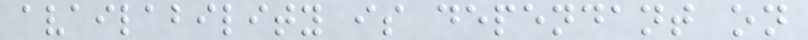availability is dependant on
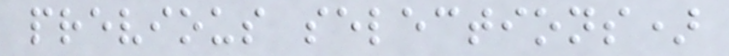previous selections)
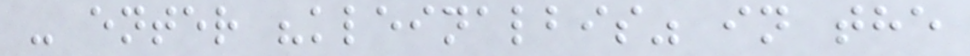- enter "kleinalbis" in the
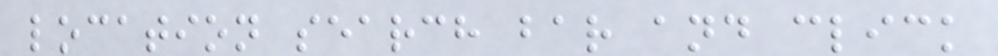location search bar and click
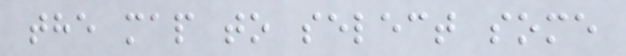the map to select some
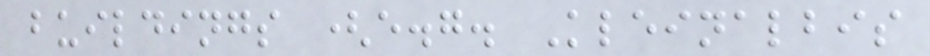buildings (e.g. Kleinalbis
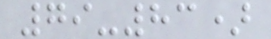79-83)
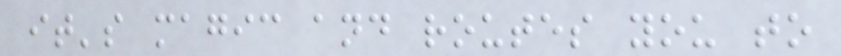it's magic and routes you to
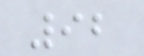92
